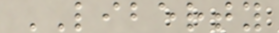LIBERTY
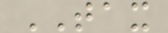TAX
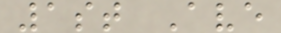1st Ave
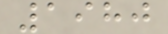1980
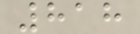818
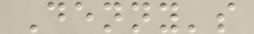Denny's
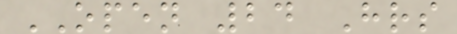OPEN 24 Hrs
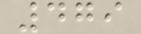479
